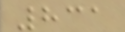831
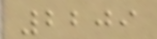2209
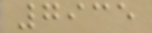7935
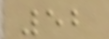52
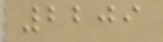2209
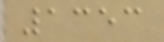1353
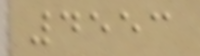4553
